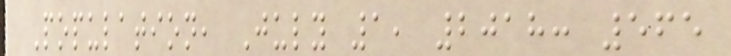Population, July 1, 2018: 565
